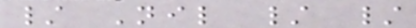/ Nil / /
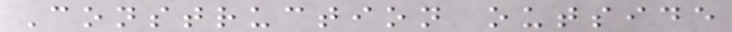Construction outside
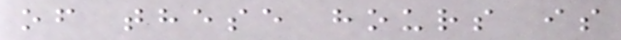of these hours is
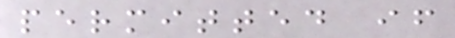permitted if
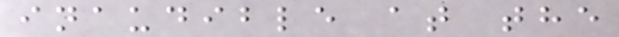inaudible at the
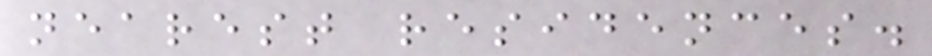nearest residences.
